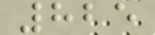825
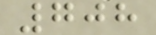708
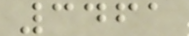3461
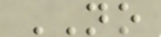NO
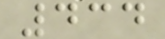434
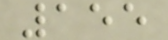155
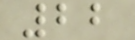22
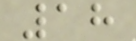18
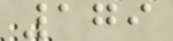179
